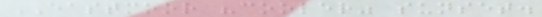EASTMOOR "cooler" sunset.
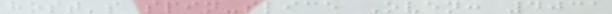host's spin-slice Oven: 4031
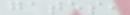gates,
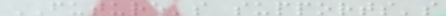FUTURE's supports's
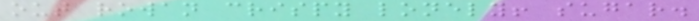out rowan crispy lonely! sugar.
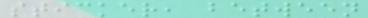sticker, between
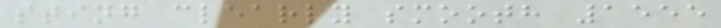sting clearly smooth 1555
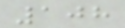108
